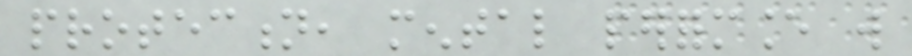protection, mental performance will
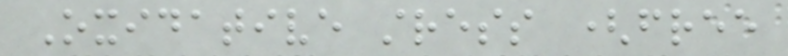Oxidative stress (free
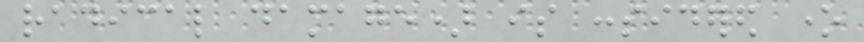radical damage) is considered one
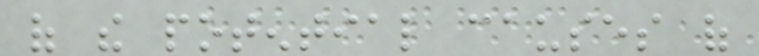of the potential causes of
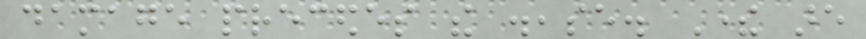damage precedes the disease. There are
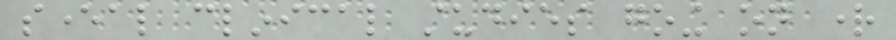several clinical studies going on right
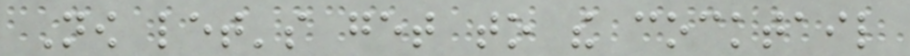Now let's get to the cocktail
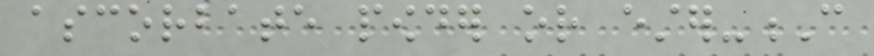ascorbate powder or ester-C
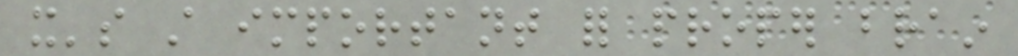it's still important for proper brain
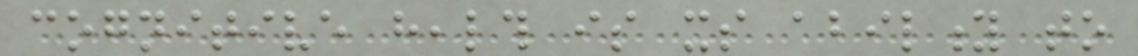cognitive health is its ability to
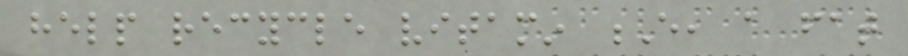help recycle vitamin E, a fat
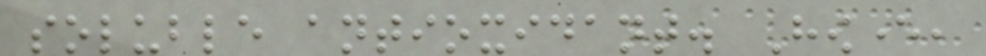soluble antioxidant. However,
